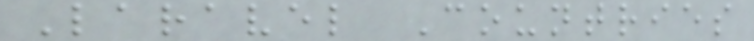Laravel Countries
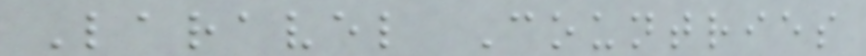Laravel Countries
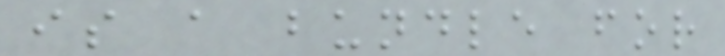is a bundle for
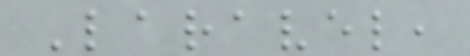Laravel,
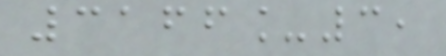3166_3,
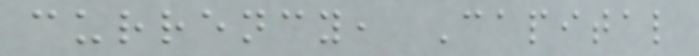currency, Capital
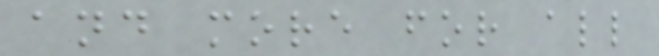and more for all
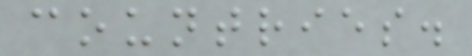countries.
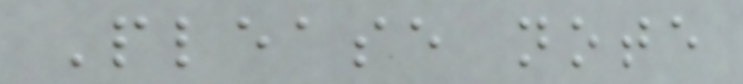Please note
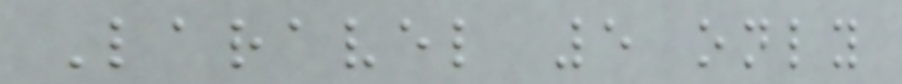Laravel 5 only
